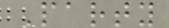Party
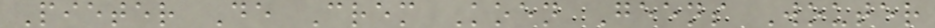Pieter De Crem Koen Geens Wouter
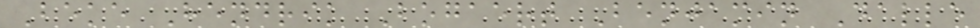Beke Hendrik Bogaert Benjamin Dalle
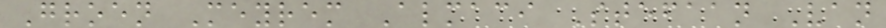Groen Meyrem Almaci Stefaan Van
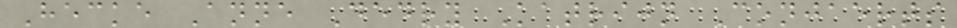Hecke Anne Dedry Katrijn Conjaerts
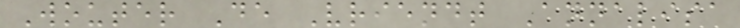Wouter De Vriendt Annalisa
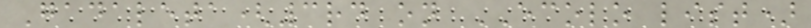Gadaleta(3rd on ECOLO list)
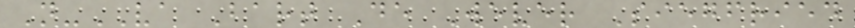N-VA Bart De Wever Siegfried
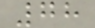78
